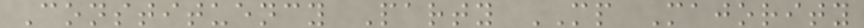Constituency Party MP Majority
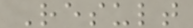Result
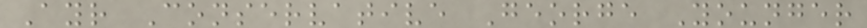Ayr Conservative George Younger
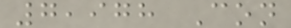7,978 Con
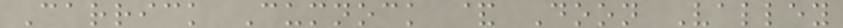Carrick Cumnock & Doon Valley
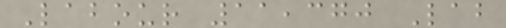Labour 11,370 Lab
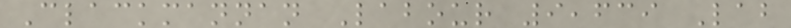Clackmannan Labour 9,639 Lab
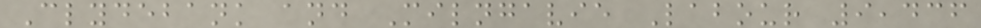Clydebank and Milngavie Labour 9,436
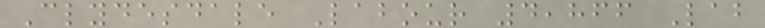Clydesdale Labour 4,866 Lab
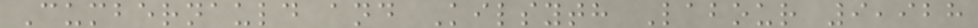Cumbernauld and Kilsyth Labour 9,928
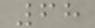68
